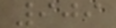909
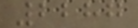2287
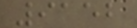9152
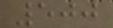500
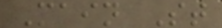Main St
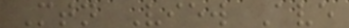Mtn View Ave
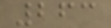263
